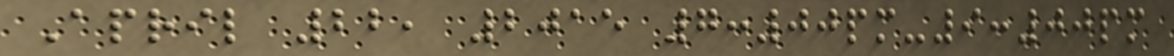April 22, 2015 7:00pm-9:00pm
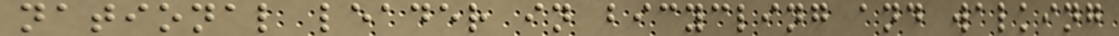national leader in bicycling and walking
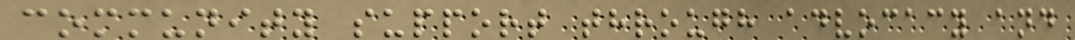community support through advocacy and
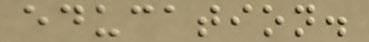education.
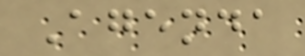Agenda
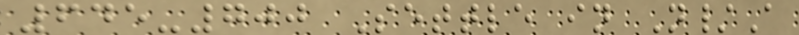645-700 Settle in N/A
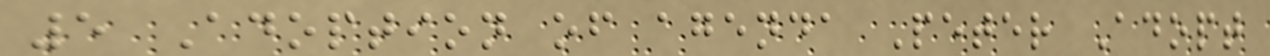5 Adoption of agenda Peter Adopt
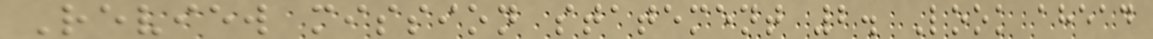Review mission statement 2. Look ahead
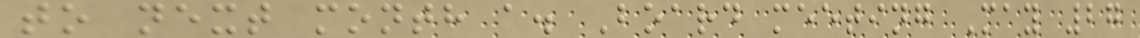to next month a. Board meeting May 27
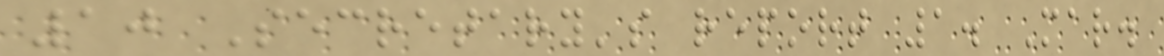10 Secretary's report 1. Mar.
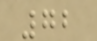72
